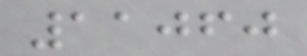11060
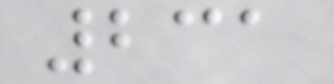231
